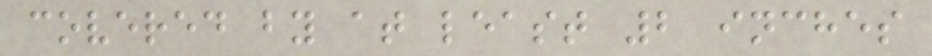covered by at least 2 inches
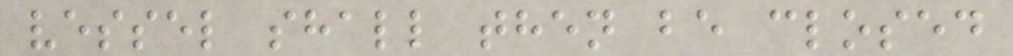vessel shall then be closed
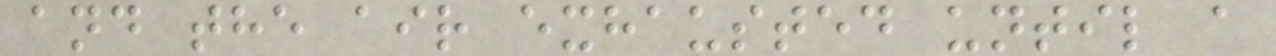and the air exhausted until a
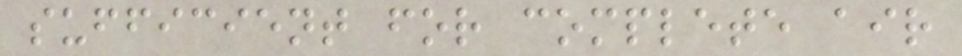sufficient for complete air
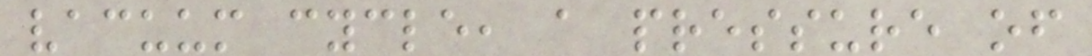vacuum cycle, a pressure of
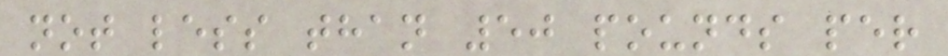not less than 50 pounds per
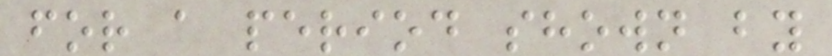for a period shown by
